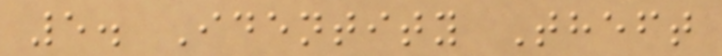5. Identity Theft
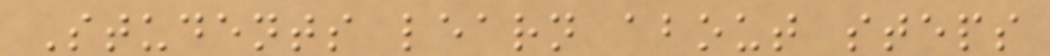Students learn about steps
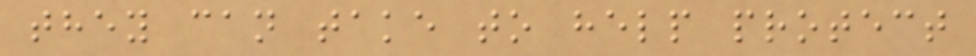they can take to help protect
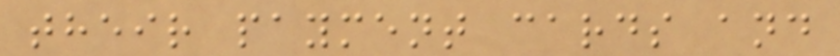their payment cards and
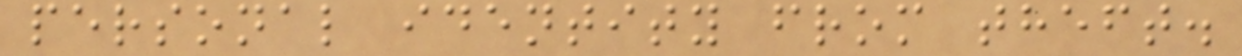personal identity from theft.
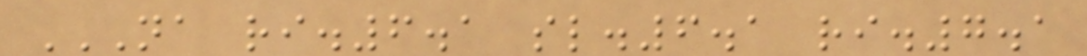NA RI.6.1 SL.6.1 RI.7.1
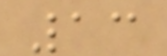13
